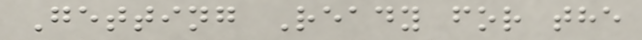Getting Ready for the
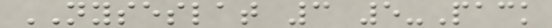NYSESLAT 3 5-Pack
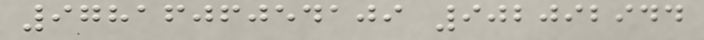9781606054109 902092944
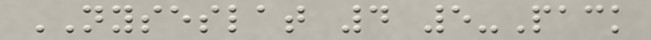NYSESLAT 4 5-Pack
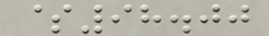$98.00
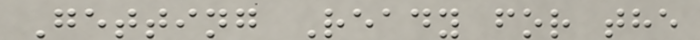Getting Ready for the
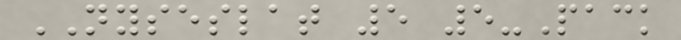NYSESLAT 5 5-Pack
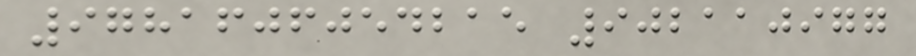9781606054215 902110977
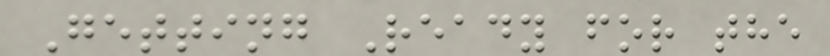Getting Ready for the
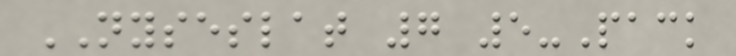NYSESLAT 7 5-Pack
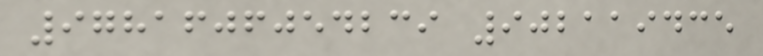9781606054239 902119435
